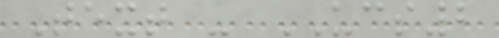Text - UCS2
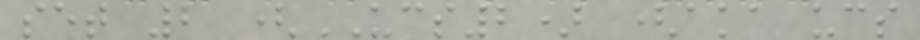set 2 (UCS2) (aka ucs
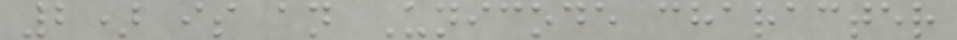2) is an Unicode character
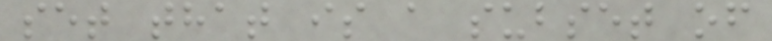set that is a subset of
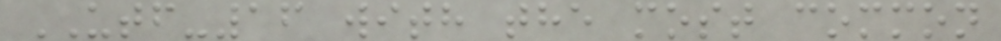UTF-16 with the most common
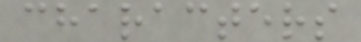characters
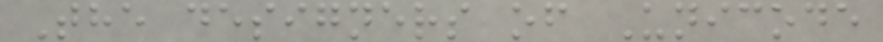The designers of Unicode
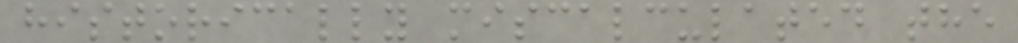historically miscalculated the
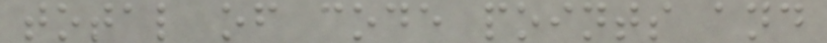total of code points and
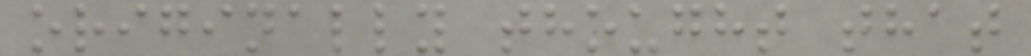originally thought that
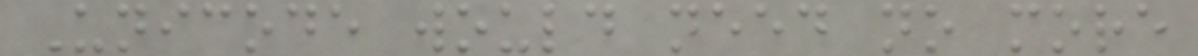Unicode would need no more
